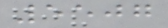5507
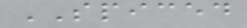SPICED
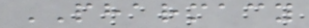PHARMACY
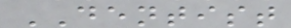DENTIST
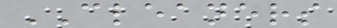CLEANERS
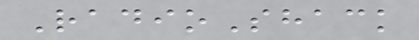RadioShack
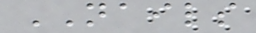NAILS
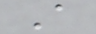A
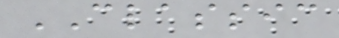CLASSIC
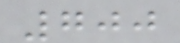700
